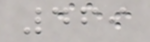469
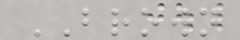BROWN
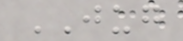JUG
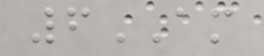6AM
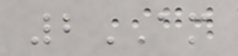2AM
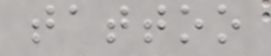tattoo
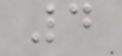4
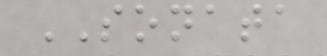SONATA
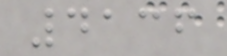4136
